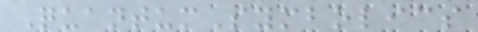QuantumSymbolics
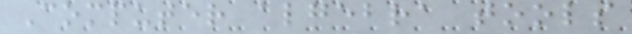Computer algebra tools
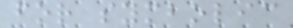for symbolic
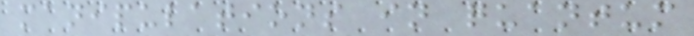manipulations in quantum
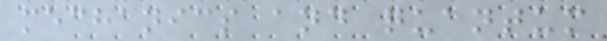mechanics and quantum
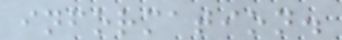information.
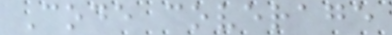Code coverage
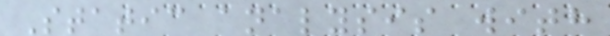Static analysis with
